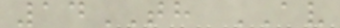14TH AV
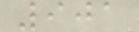901
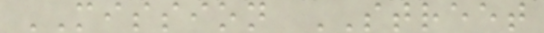MISSION STREET
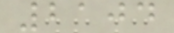2104
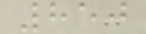850
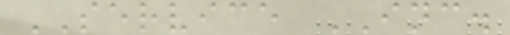SERVICE INC.
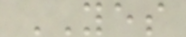YES
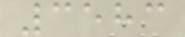3583
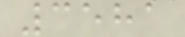3581
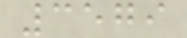3579
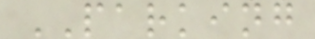PARKING
